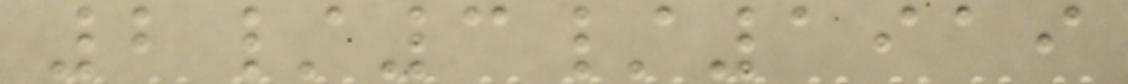2/3/1919
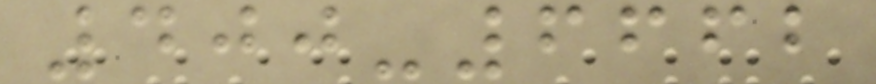400-6662
